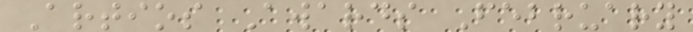Artios Awards February
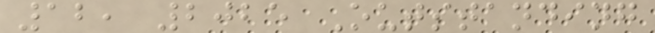12, 2025 Outstanding
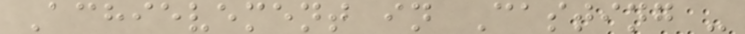Achievement in Casting -
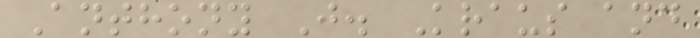Anthony J. Kraus and
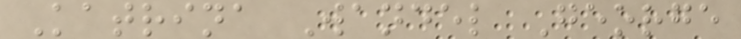Katrina Wandel George
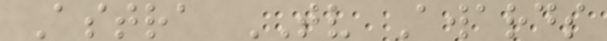Astra TV Awards
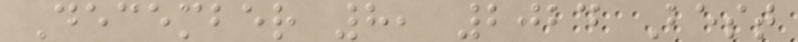December 8, 2024 Best
